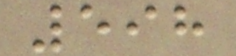598
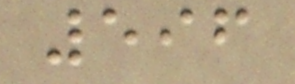596
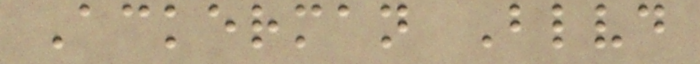Ackerman Blvd
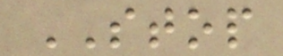STOP
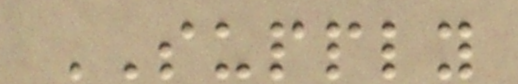SUPPLY
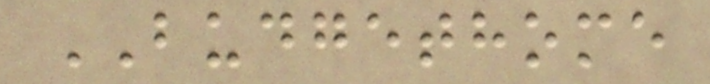BUDGETHOME
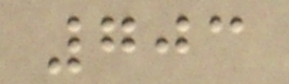703
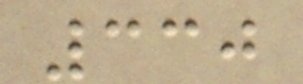330
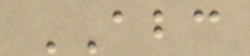ABC
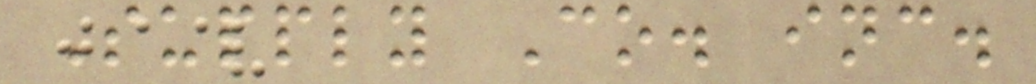Supply Co. inc.
